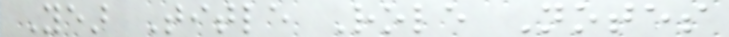Year Title Role Notes
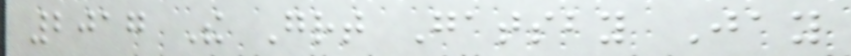2017 The Great Gatsby Jay
